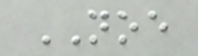NOE
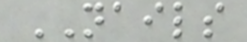NAILS
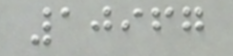10967
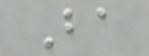Ba
